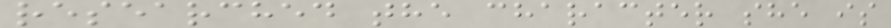researched the character she is
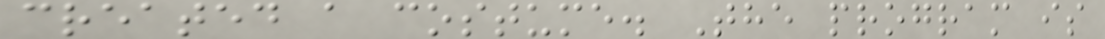created a costume. The program is
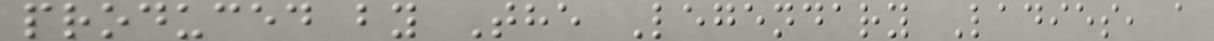produced by The Legendary Ladies, a
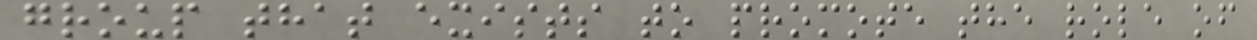group that exists to promote the role of
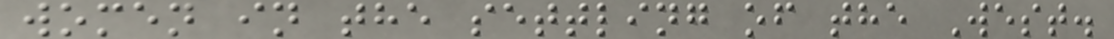women in the settling of the West.
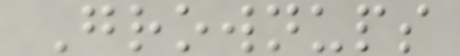Grownups
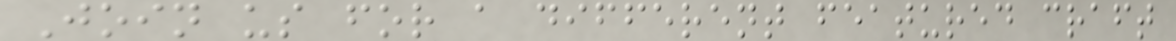Join us for a different featured craft
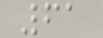61
